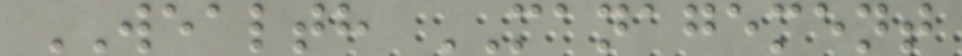WEALTH MANAGEMENT
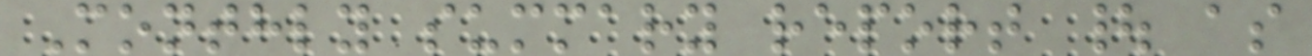Monthly summary report | as
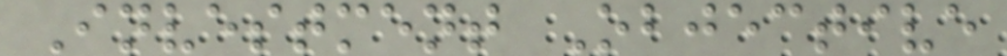Investment Objective
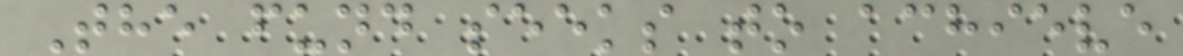The fund seeks to achieve
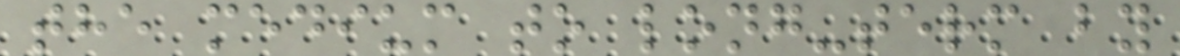the medium to long-term by
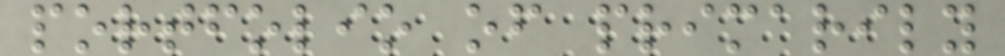portfolio of primarily
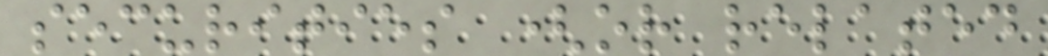securities (or related
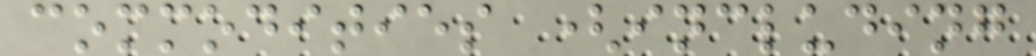commodities (including
